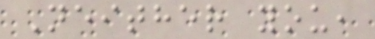Neither you,
